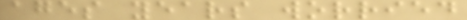ages years worried
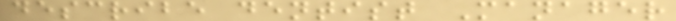describe dentist Manager
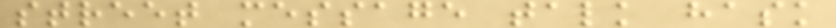street message talk hask
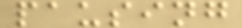pausing
